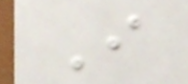I
